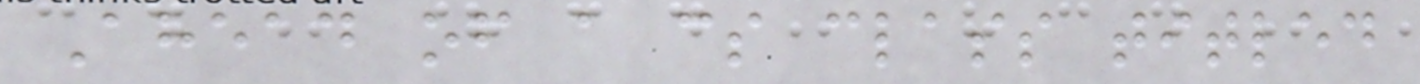Ahead of a cs class titled
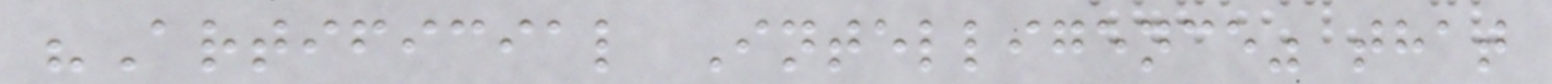"Artificial Intelligence" that
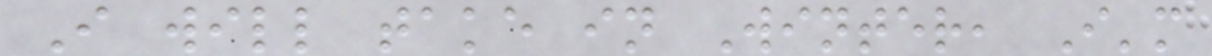I will take in Winter, I'm
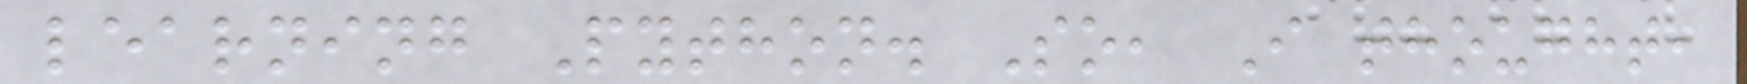learning Python. So, I thought,
